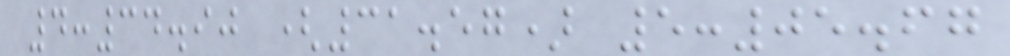4:34.90 (31.57) 5:05.67
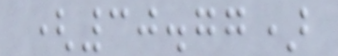(30.77)
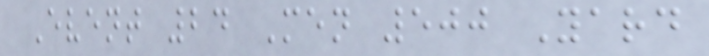Event 24 Men 500 Yard
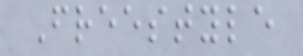Freestyle
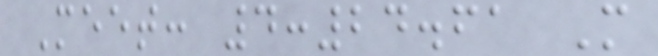Meet: 4:24.61 M
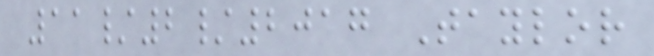11/2/2017 Taylor
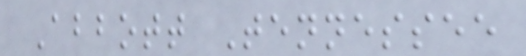Abbott Tennessee
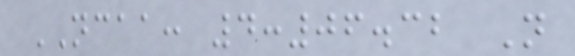NCAA: 4:06.32 N
